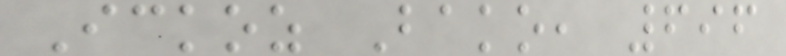Ickoz Bako, 696
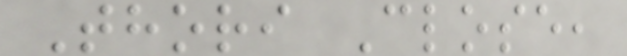Thori Close,
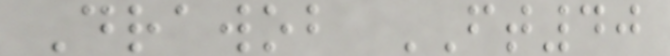Drawob FT40
